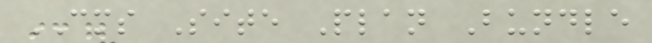CMS Site Plan Bundle
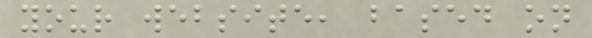your website, based on
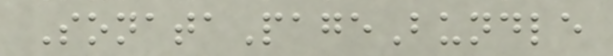SonataPageBundle
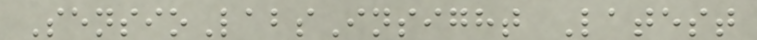SensioLabsInsight Latest
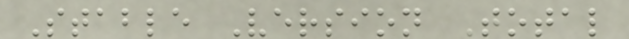Stable Version Total
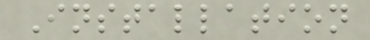Installation
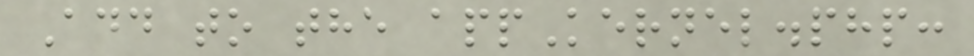Add to the appKernel.php:
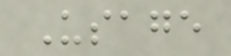Usage
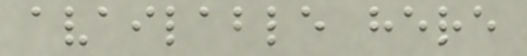available here
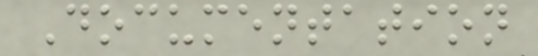Documentation
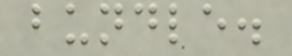bundle.
